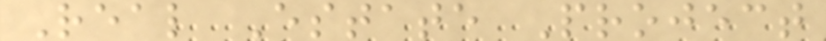Real Estate Project
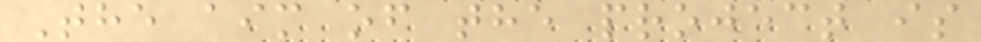The aim of the project is
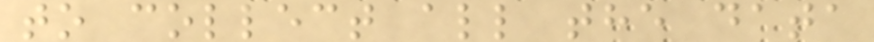to collect all the data
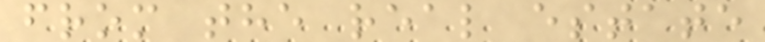from the real estate
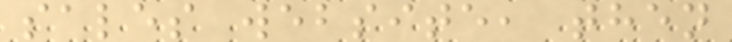sales website, then
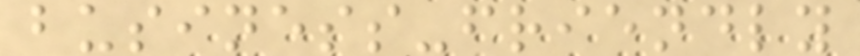business-friendly
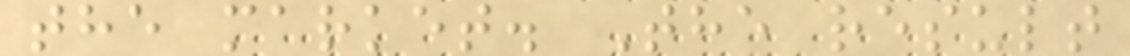the market. The result
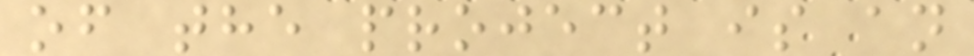of the project is an
